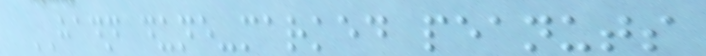HADN dune-marked peanuts
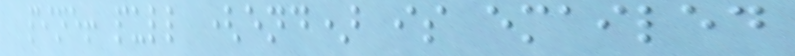pine! pull (end) is emailed
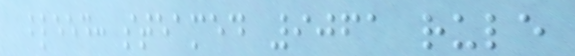bleed: steamed 9061 rule
